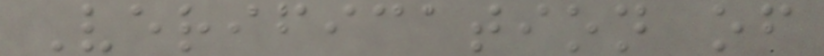Verification of
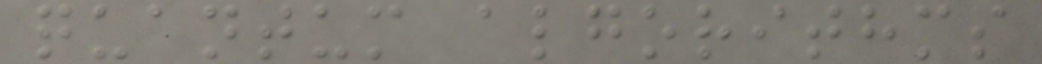quantum algorithms
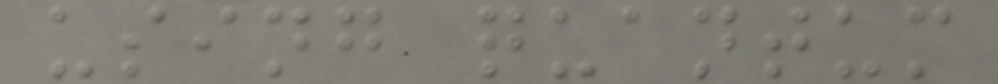using quantum
